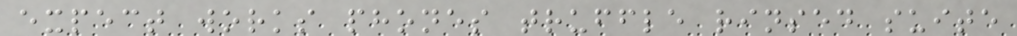expect works phones truffle rinsed suite
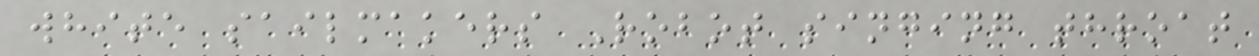white sailmakers Robot singing throat
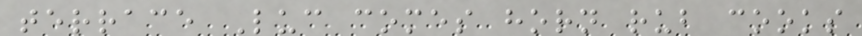terrace Luc comes horn rub cooks
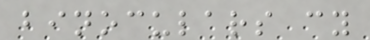binoculars cy
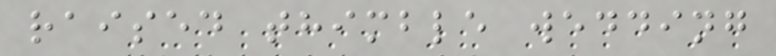raised thimble wedding
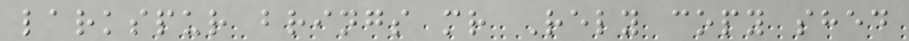larkspur brings mr Rely copy shed
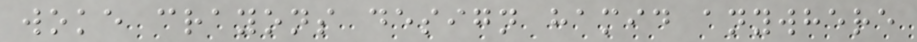woke crayons design hamid anywhere
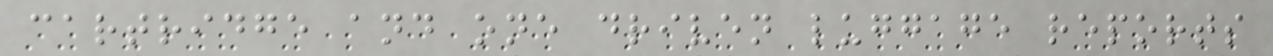cartridge and one driven luggage reports
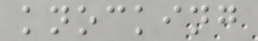knocking
